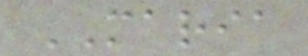MARIA
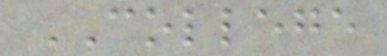COLLEGE
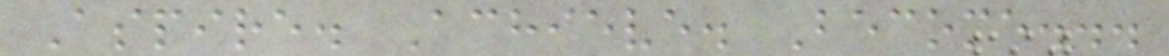Aspire. Achieve. Become...
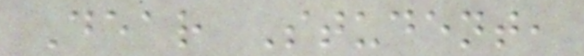Dear Student,
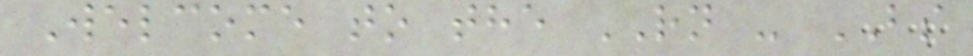Welcome to the RN - BS
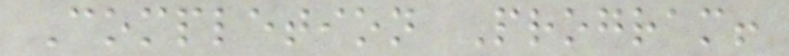Completion Program!
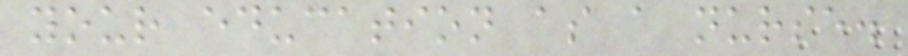your education as a nurse.
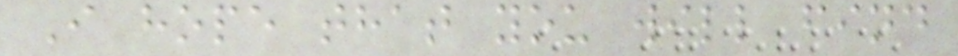I hope that you will find
